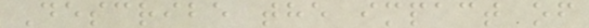Describe the impact of
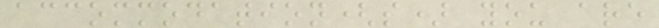accommodation(s) you are
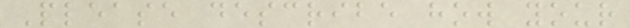Please describe how your
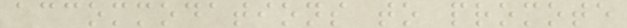accommodations to promote
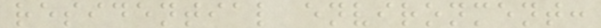residential environment:
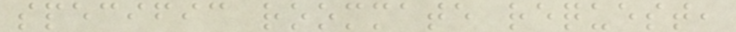specific roommate request,
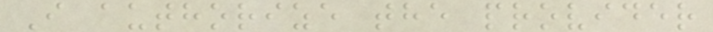I authorize the provider
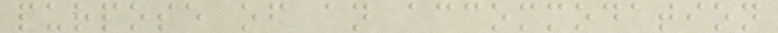purpose of an accommodation
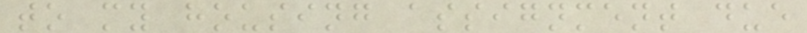to my housing assignment due
